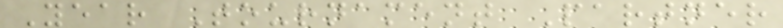Year Tournament Partner
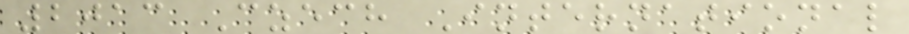2013 Czech International
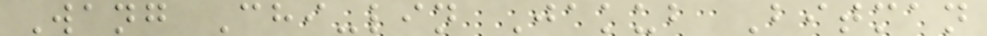Wang Chi-lin Jakub Bitman
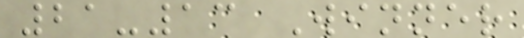21-13 Winner
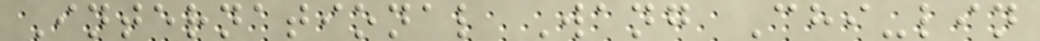International Wang Chi-lin
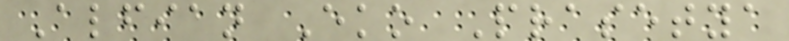Alfian Eko Prasetya
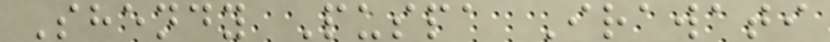Shendy Puspa Irawati
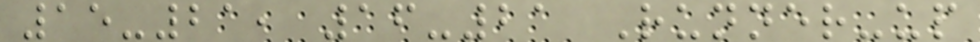15-21, 16-21 Runner-up
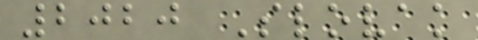2020 Slovak
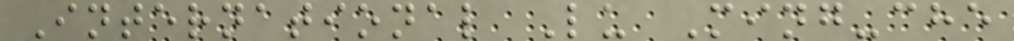International Lu Ming-che
